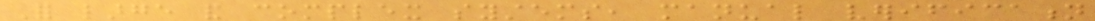For large and complex systems, manual verification
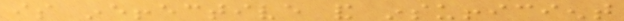is ineffective and insufficient
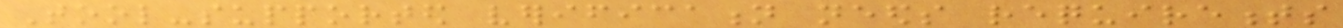Tool-supported verification needs requirements
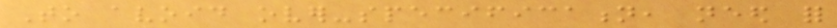To avoid over-specification, need for
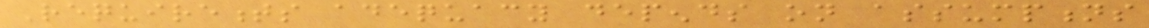Requirements adequacy depends on assumptions
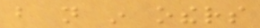but not in others
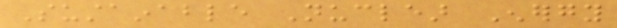Sustainable Nuclear Energy
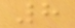8
